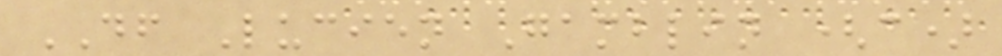DF Lucien Gamblin (c)
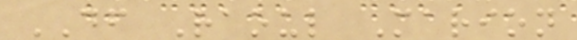DF Raoul Marion
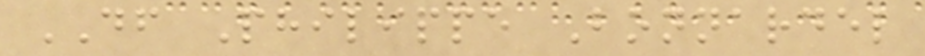DF Philippe Bonnardel
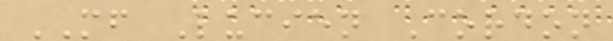MF Lucien Cordon
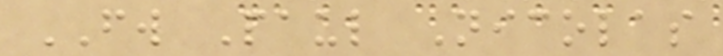FW Paul Nicolas
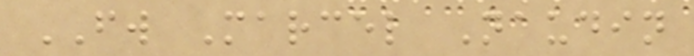FW Marcel Naudin
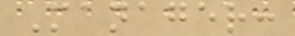Manager:
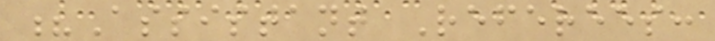?Assistant Referees:
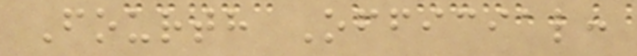Fourth Official:
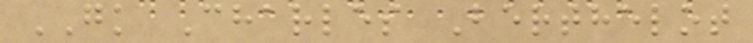GK Charles Berthelot
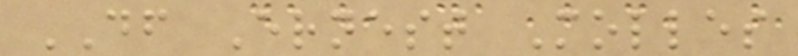DF Ernest Molles
